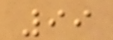99
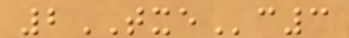2TXEc3
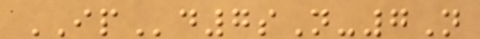IPd7sN-7N
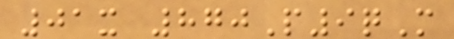01x 870P9qM
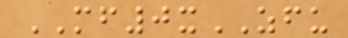MF0xZFU
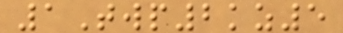1Twp2kz5
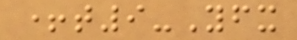+t9-Yfx
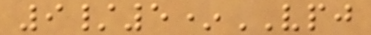9/5*VPJ
